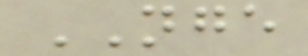NGE
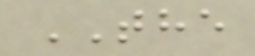THE
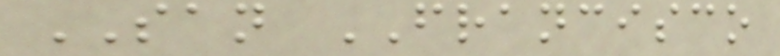SAN FRANCISCO
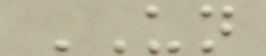UN
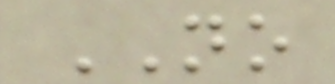NO
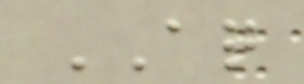AQ
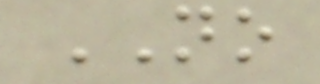NO
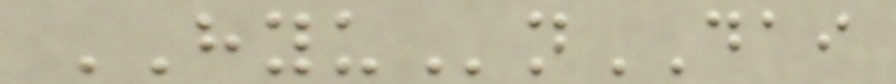HYUnDAI
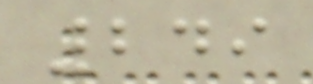249
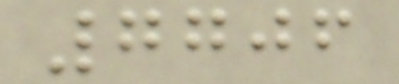7706
